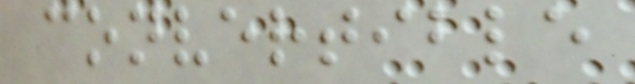convertible
